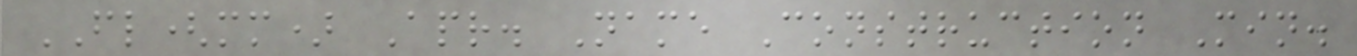FL(mm) Apr. Name Construction Min.
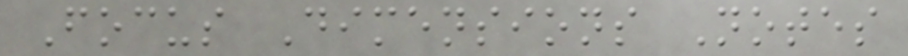Focus Dimensions Notes
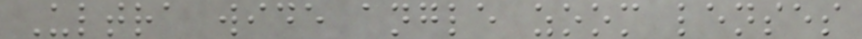Ultra wide angle zoom lenses
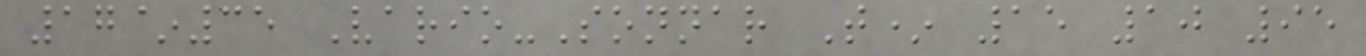17~35 Vario-Sonnar T* 15 10 95
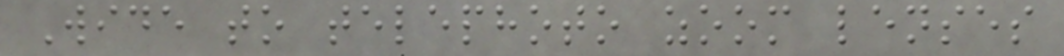Wide to telephoto zoom lenses
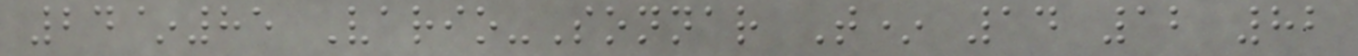24~85 Vario-Sonnar T* 14 12 82
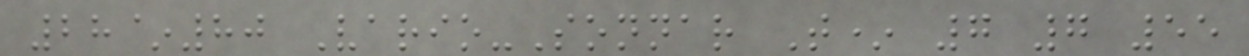28~80 Vario-Sonnar T* 7 7 55
